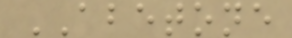ABETONE
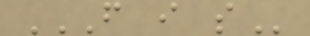F I S
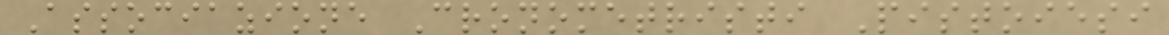Associazione Cronometristi Pistoiesi
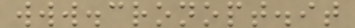www.cronopt.it
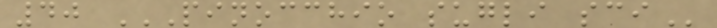40 PINOCCHIO SUGLI SCI
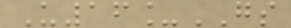U16_GS
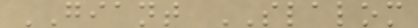GIANT SLALOM
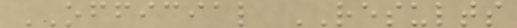OFFICIAL RESULTS
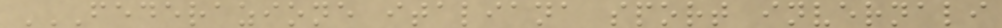FEDERAZIONE ITALIANA SPORT INVERNALI
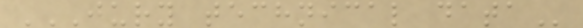JURY TECHNICAL DATA
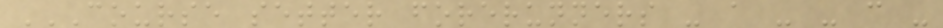COURSE SETTER FORERUNNERS - A - - C -
